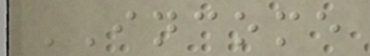INCOME
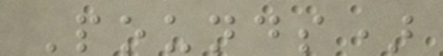Pounds)
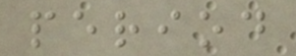period
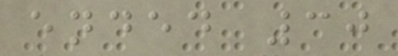ended 30
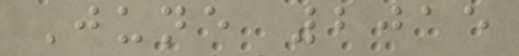June 2015
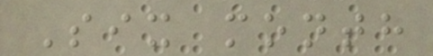Six month
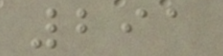291
